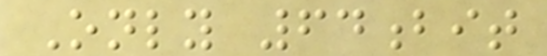Only 64bit
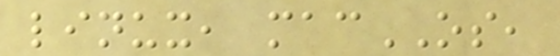linux, macOS,
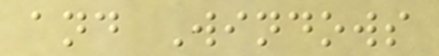and Windows
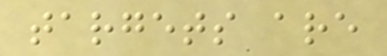targets are
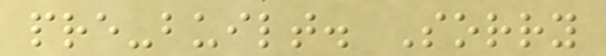pre-built. Sorry
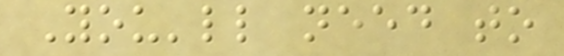You'll need to
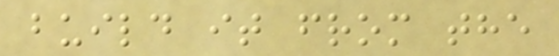build it from the
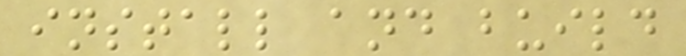install and build
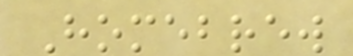Homebrew
